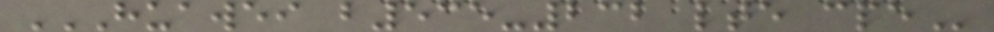HUAWEI B535-232 LTE CPE
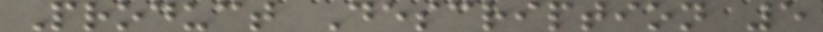Product Description 5
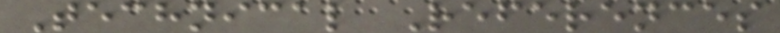Technical References
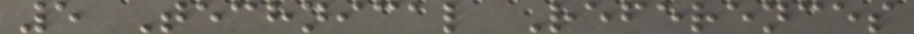5 Technical References
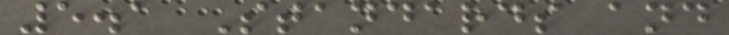5.1 Standards and
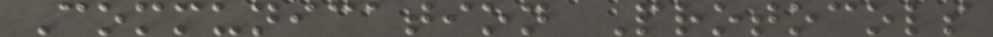Communication Protocols
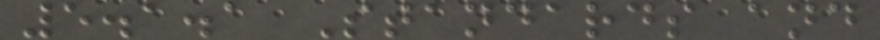5.1.1 Standards and
